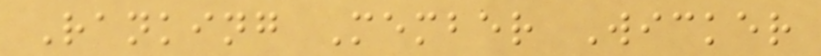Ranking Member Wicker
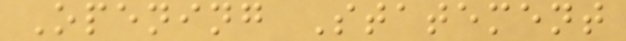Opening Statement
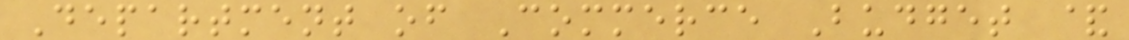Department of Commerce Budget &
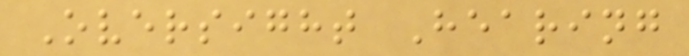Oversight Hearing
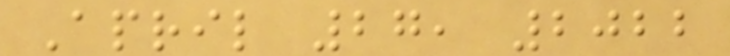April 27, 2022
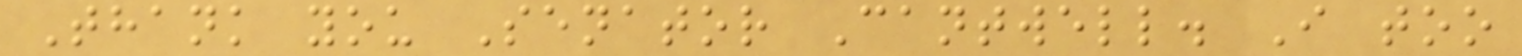Thank you Senator Cantwell. I too
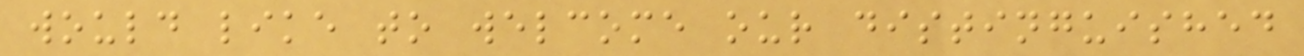would like to welcome our distinguished
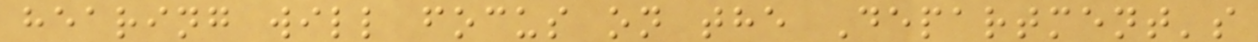hearing will focus on the Department's
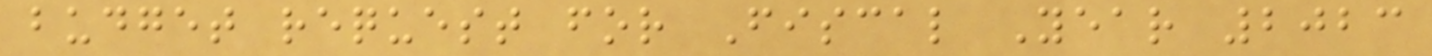budget request for Fiscal Year 2023
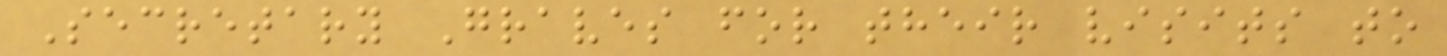Secretary Graves for their visits to
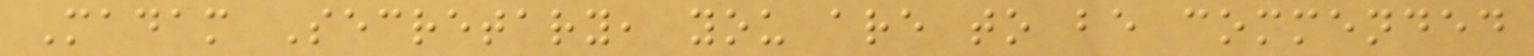Madam Secretary, you are to be commended
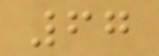67
